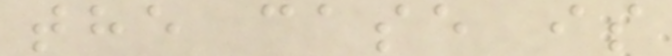the case is
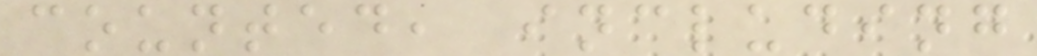counted, including
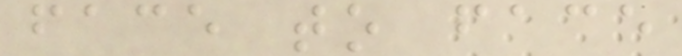face to face
